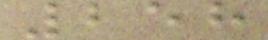258
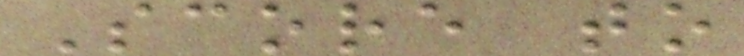Score to
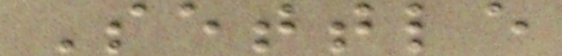Settle
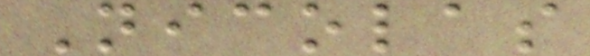Nicolas
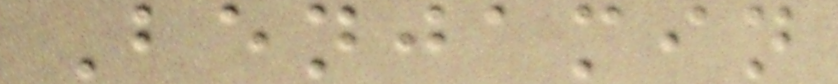Benjamin
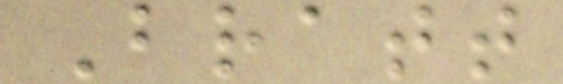Bratt
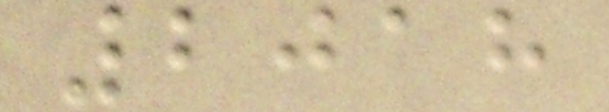2018
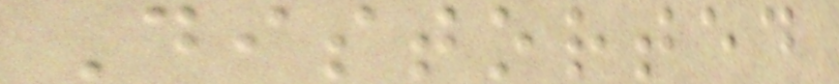Distorted
